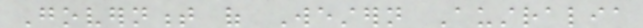Government of Western Australia
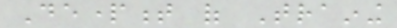Department of Training
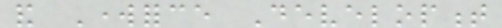and Workforce Development
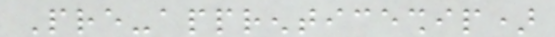Pre-apprenticeship)
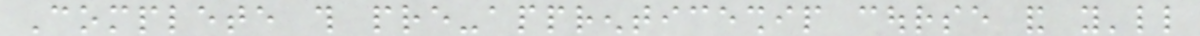Complete this pre-apprenticeship course and you'll
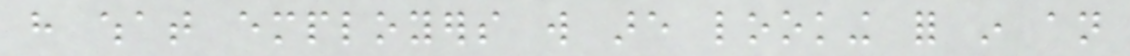have what employers will are looking for in an
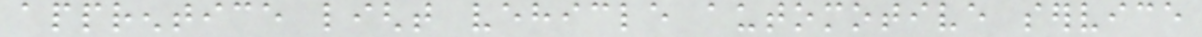apprentice light vehicle automotive service
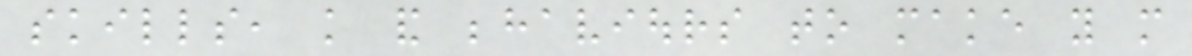skills, knowledge and behaviours to make you more
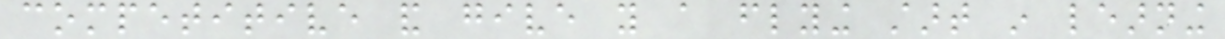competitive and give you a flying start in learning
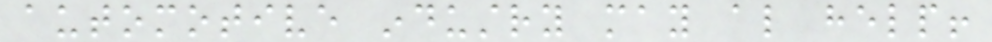automotive industry may also help!
